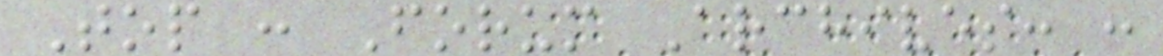Top : Forum Archives: :
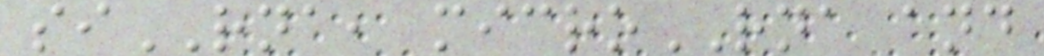siRNA, microRNA and
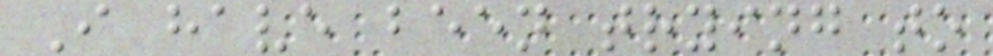I have been trying to
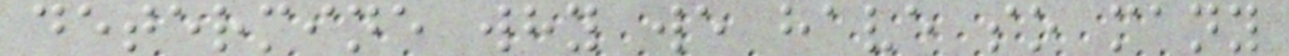determine why we have so many
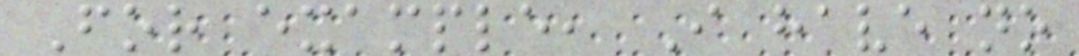For example, I have no
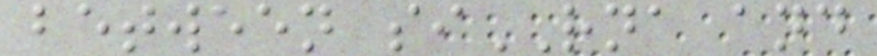between siRNA and
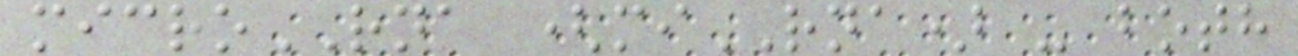microRNA (miRNA) - both
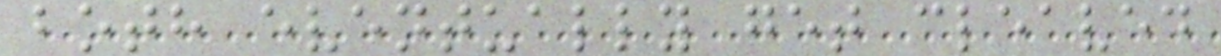both eventually get cleaved
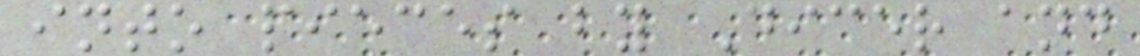into pieces by Dicer and
